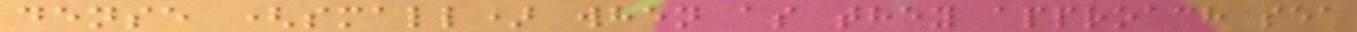dense (small) when as they approach sea
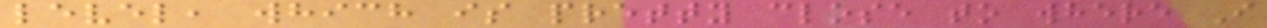level, which is pretty close to where I
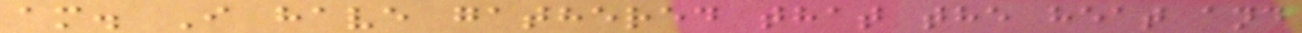am. I have gathered that the heat and
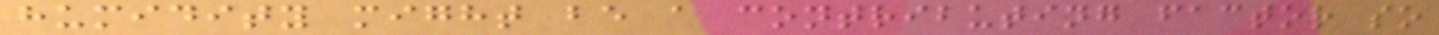humidity might be a contributing factor so
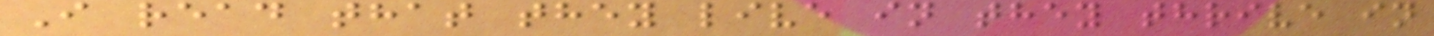I read that they live in they thrive in
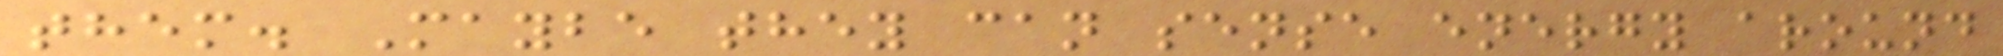them. Maybe they can sense energy around
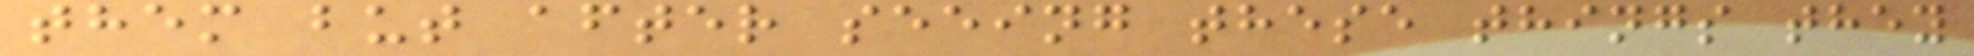them but after seeing these things they
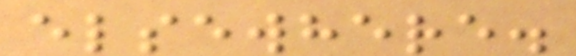elsewhere.
